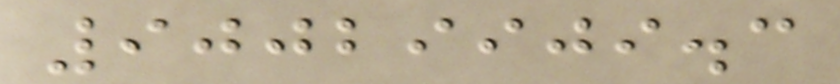90029909.3
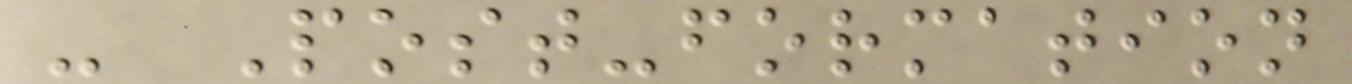- Post-formation
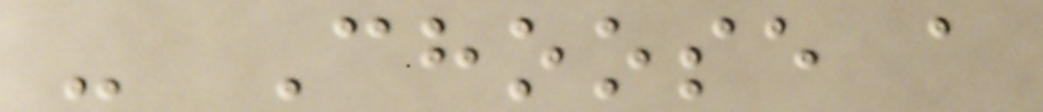- Choose a
